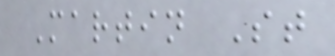Martin St
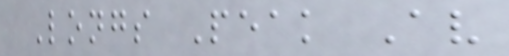Longs Peak Av
